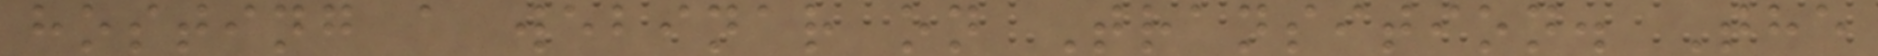hosting a webinar on Transition. The
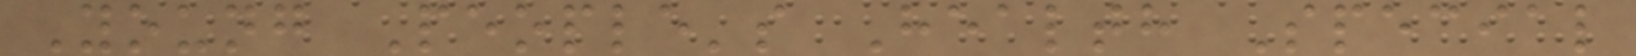Young People's Health Special
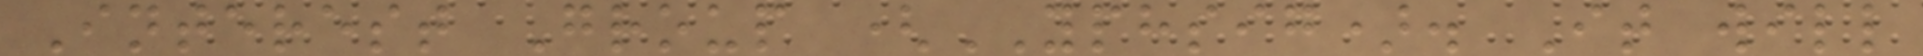Interest Group (YPHSIG). It will
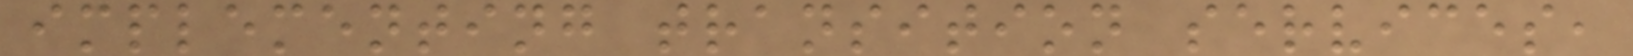implementing transition services,
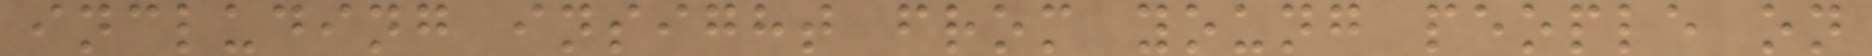including insight from young people on
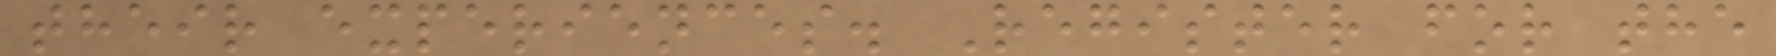their experiences. Register for the
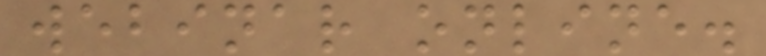webinar online.
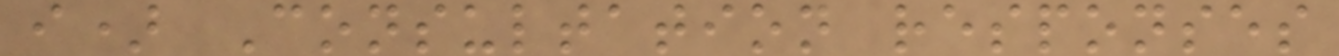i) Consultation responses
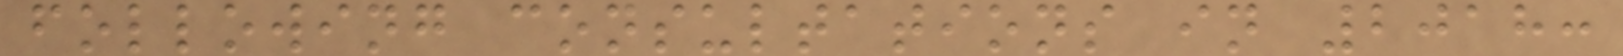following consultations in 2018:
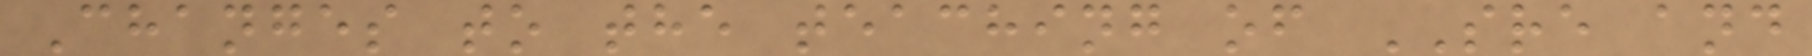Changes to the teaching of SRE and
